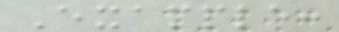Example:
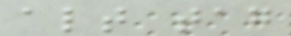alt tag
